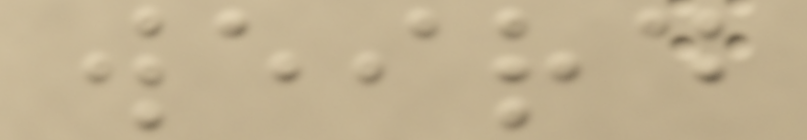weird
